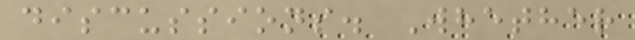discussions. Whether
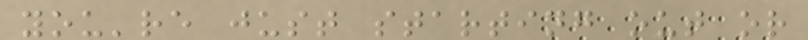you're just starting out or
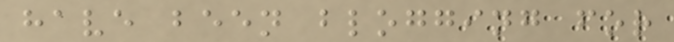have been blogging for
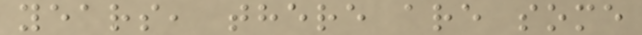years, there are some
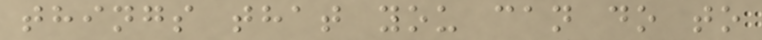things that you can do to
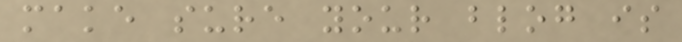make sure your blog is
